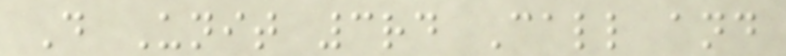D Unit 3rd Call and
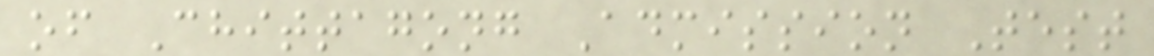of Chittagong Admission Test
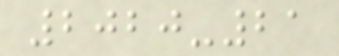2020-21
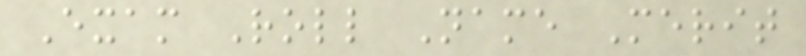Exam Roll Name Merit
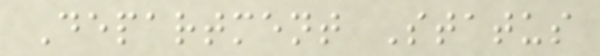Department Status
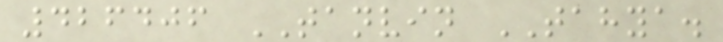426406 TANVIN TAHYA.
